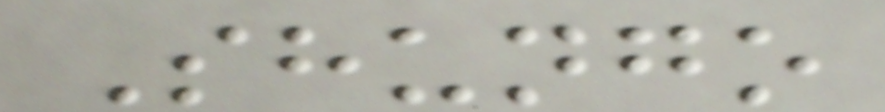Shungo
